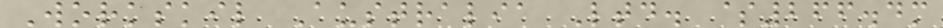Workskil Australia Ltd. $266.4m
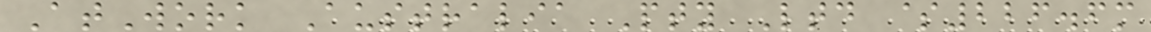AtWork Australia Pty Ltd $226.6m
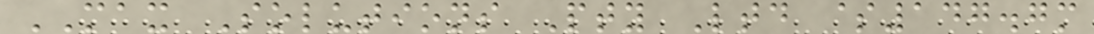MAX Solutions Pty Ltd $147.7m
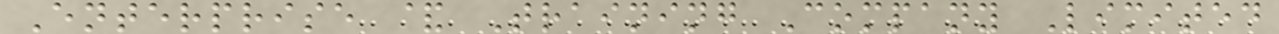Enterprise & Training Company Limited
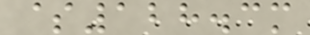$128.3m
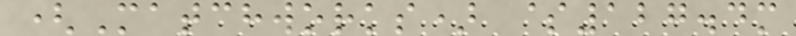(Matchworks) $127.4m
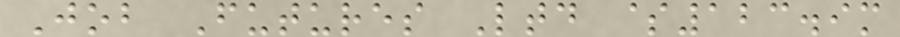Job Futures Ltd $123.9m
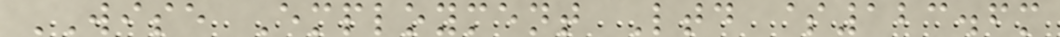WISE Employment Ltd $123.6m
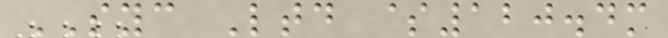SYC Ltd $120.4m
